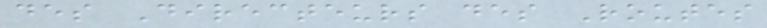des Directeurs des Routes
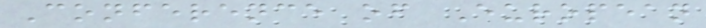Conference of European
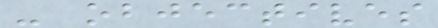- objectives
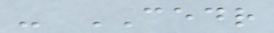- CEDR
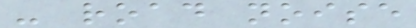- road noise
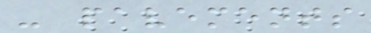- pavements
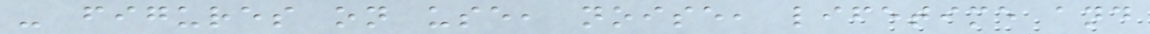- figures on use, noise, lifetime and
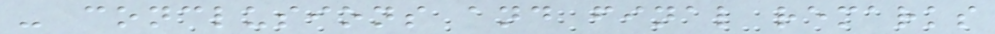- conclusions and final remarks
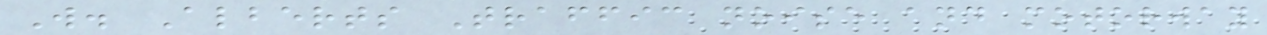W. Alberts Traffic noise and motorway
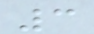3
